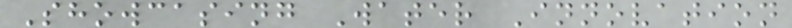Showcasing Water Innovation
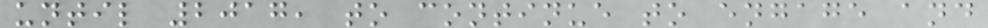until 2017, to continue to engage and
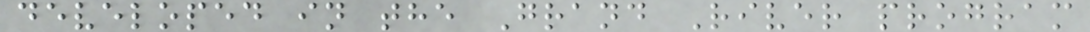developed in the Grand River program
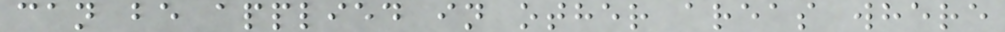can be applied in other areas where
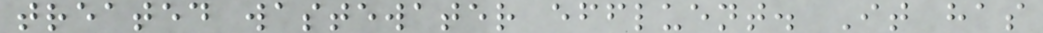treated wastewater effluent. It has
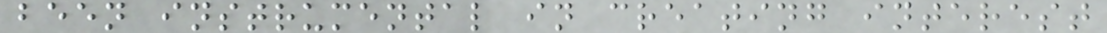been instrumental in creating interest
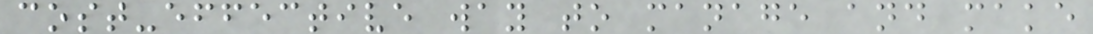cost-effective way to manage and make
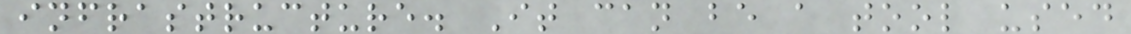infrastructure. It can be a tool used
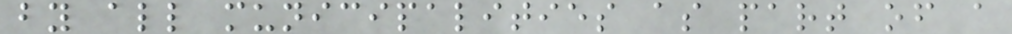by all municipalities as part of a
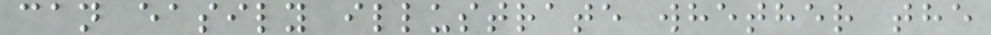can easily illustrate whether the
